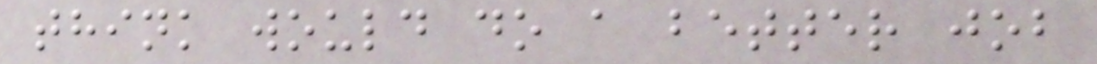think would do a better job
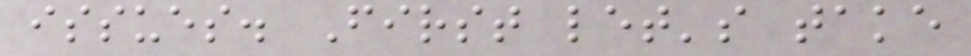issues. First let's take
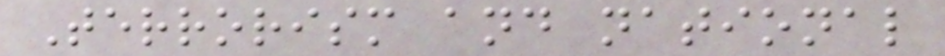Terrorism and national
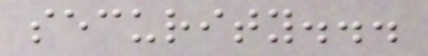security...
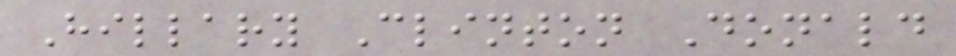Hillary Clinton Donald
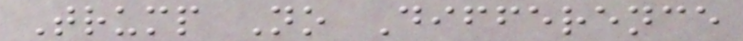Trump No Difference
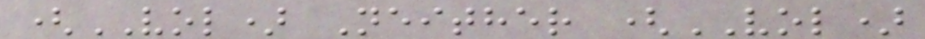(VOL) Neither (VOL)
